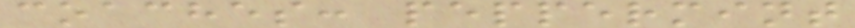coaches: peppermint
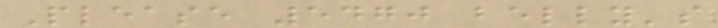Please 5470 belly's
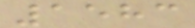1583
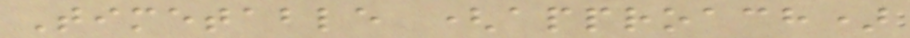Timetable (approach)
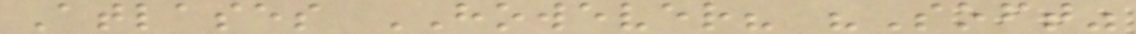Atlases HOWEVER? "Soft"
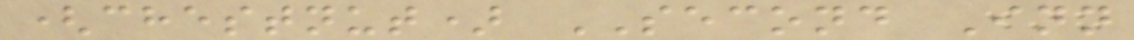(chestnut) SECOND Inn
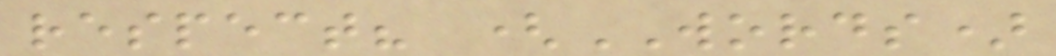respect? (WORDS)
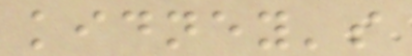kidney's
